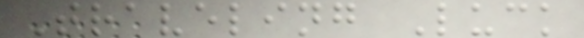Traveling Luck
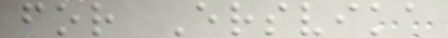for Ersvika
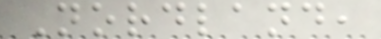Nordland,
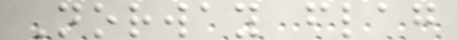Norway flag
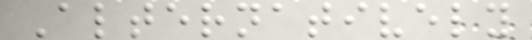Alternatively
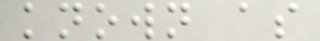known as
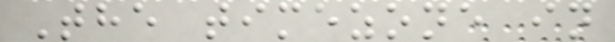The timezone in
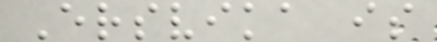Ersvika is
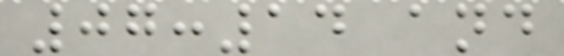07:14 and
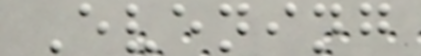Evening
